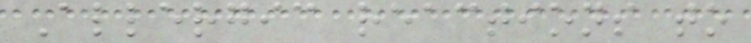Allergic reactions to
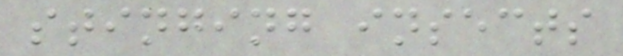stinging insects
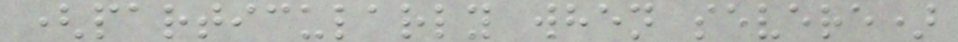(particularly when severe)
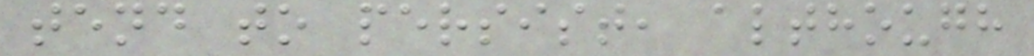tend to persist, although
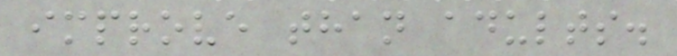improve than adults.
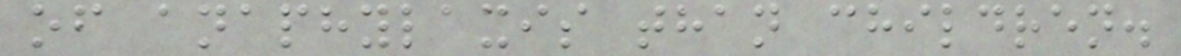of anaphylaxis than children.
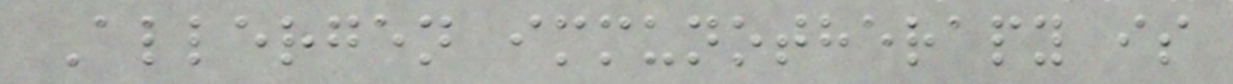Allergen immunotherapy is
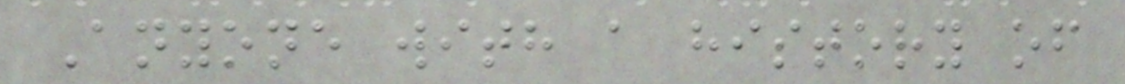Anyone with a history of
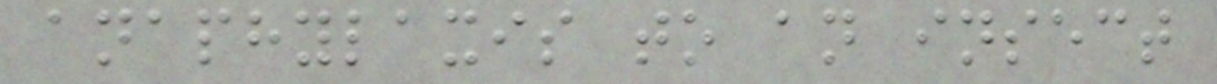anaphylaxis to an insect
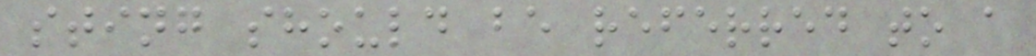sting should be referred to a
